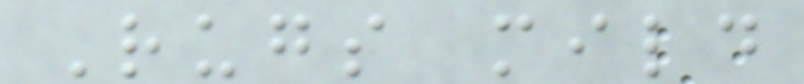Rugs mild
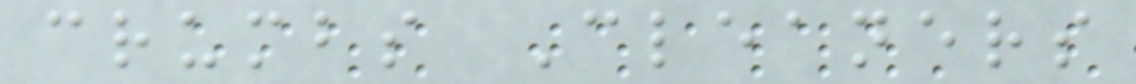crumbs Cleaners
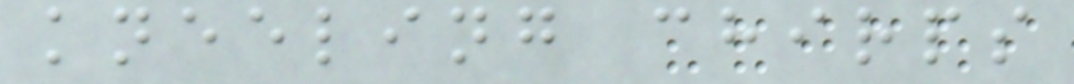kneeling chirps
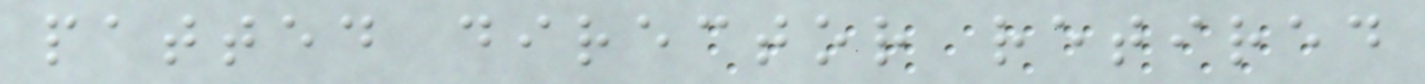patted director retired
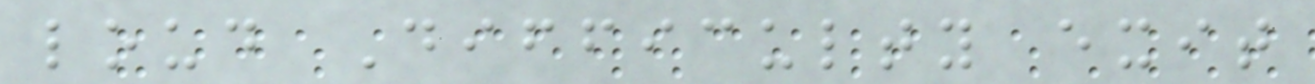loud Difficulty exit
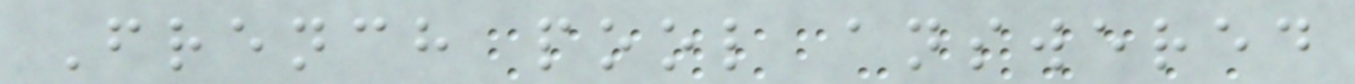French pool answered
